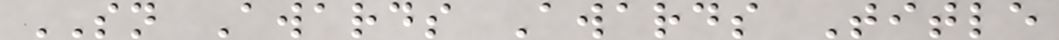SN Awards Awards Title
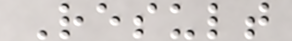Result
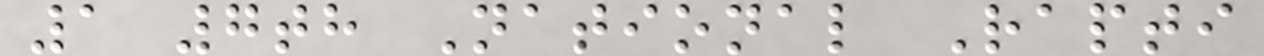1 7th National Rapti
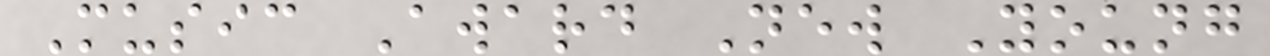Music Award New Young
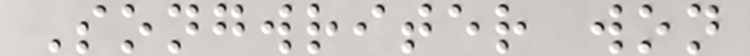Songwriter won
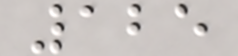125
